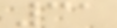31
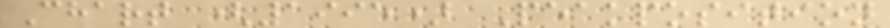Chart (1995) Peakposition
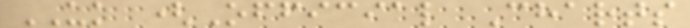UK (Official Charts
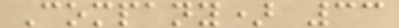Company) 33
